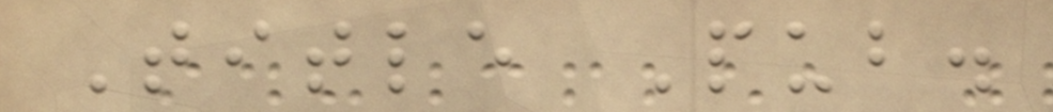Title Pub.
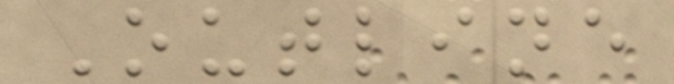Outline
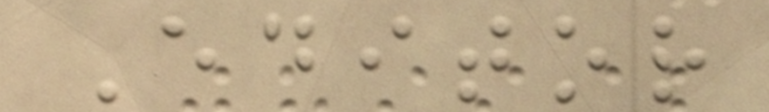Editor
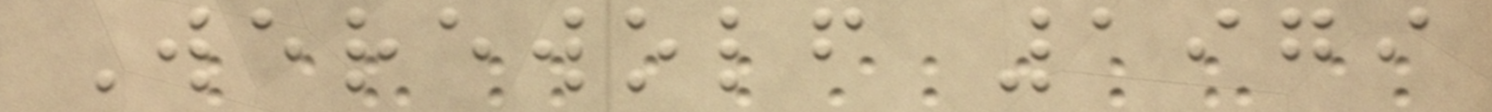Werewolf 1979
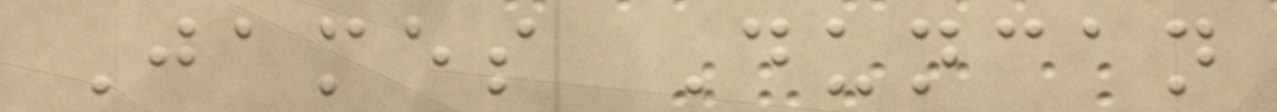James Duncan
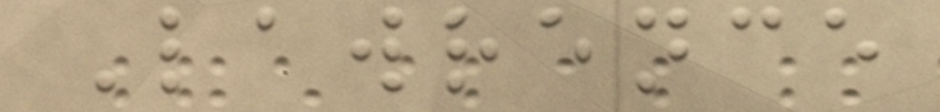Lawrence
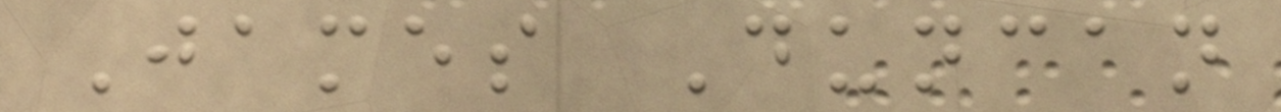James Duncan
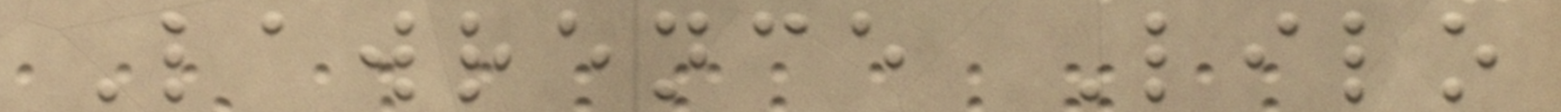Lawrence Lilo
